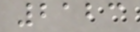2123
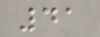41
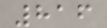816
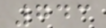743
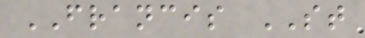FRANCIS ST
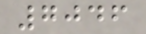7046
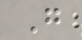G
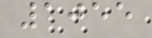1055
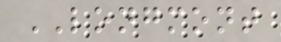LONGMONT
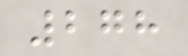278
